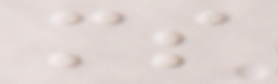ms
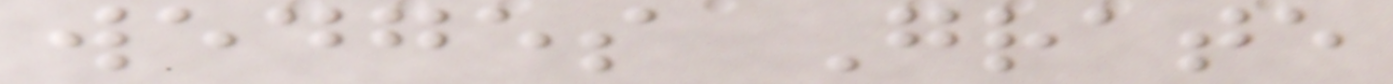wedges Grate
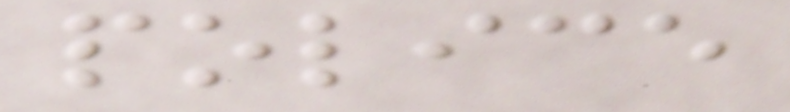police
